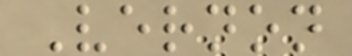Vernon
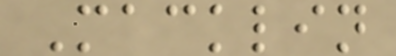Macklin
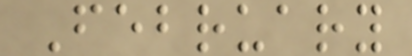February
